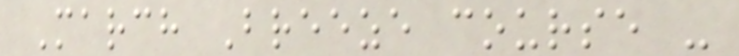March Breeze course -
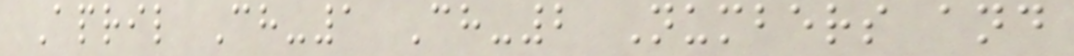April Ch-1 Ch-2 Numbers and
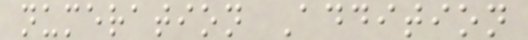numeration Addition
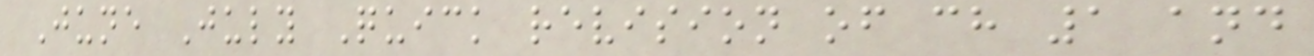June July Quick revision of ch 1 and
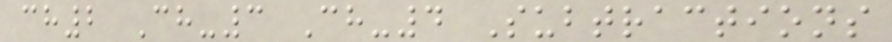ch2 Ch-3 Ch-4 Subtractions
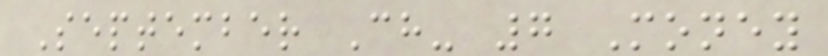September Ch- 7 Money
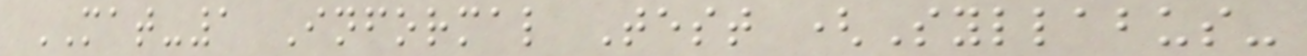MAT-1 Informal Test (Syllabus-
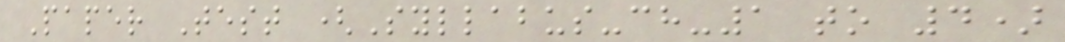Paper Test (Syllabus-ch-1 to 4)
